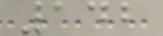142
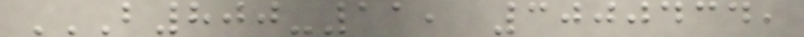B800-11, 3000434,
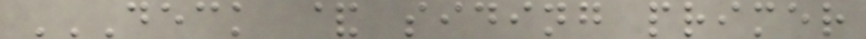DECK & SIDING PRIMER
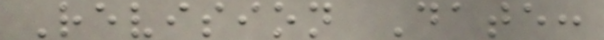Revision Date:
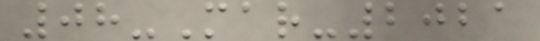08-Mar-2021
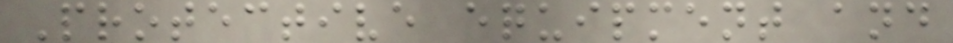Protective equipment and
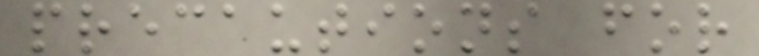precautions for
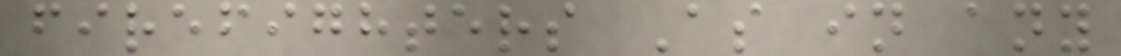firefighters As in any
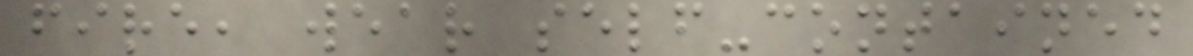fire, wear self-contained
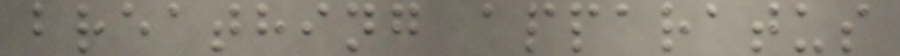breathing apparatus
